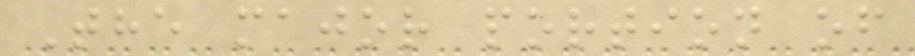The major portion of
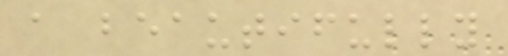a beautifully
